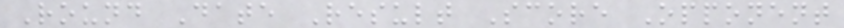Round Date Result Score Opponent
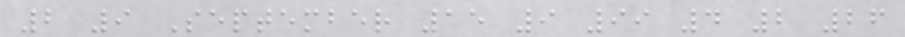2 9 September 15 9 99 4 2 26
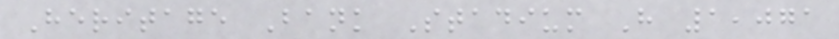Heritage Bank Stadium H 1,071
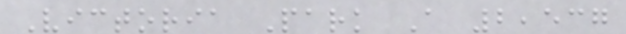Victoria Park A 2,537
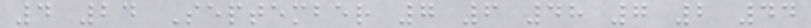4 24 September 7 6 48 7 2 44
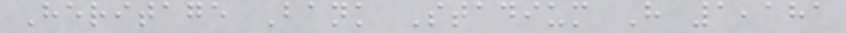Heritage Bank Stadium H 1,181
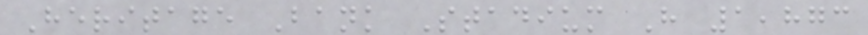Heritage Bank Stadium H 1,873
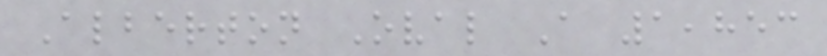Alberton Oval A 1,853
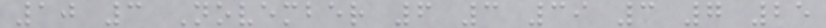10 3 November 6 3 39 3 7 25
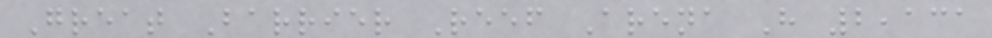Great Barrier Reef Arena H 2,131
